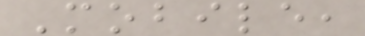Mobile,
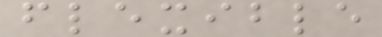flexible
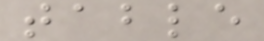table
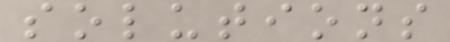solutions
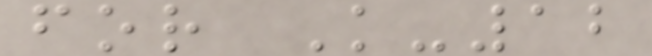for K-12
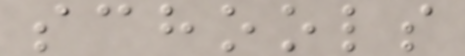schools
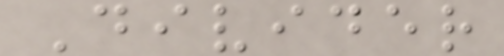Divider
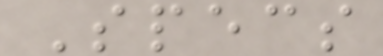Specs
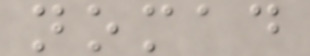nomad
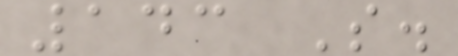143 S.
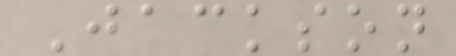Jackson
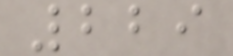229
